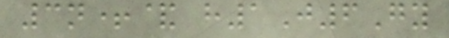3n+& h1J6Gy
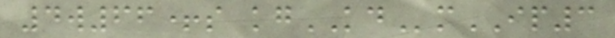4w66+s kgKDmIP3
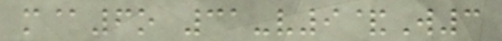m@6o 31-v9&W3
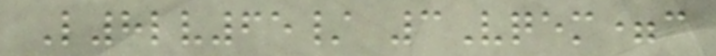L8lv65/ 3Vqem=c
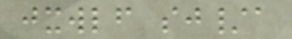jxwlf sj/a
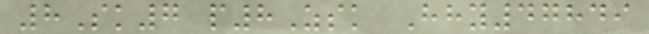8Sk7 p8Zsk Hhy47849
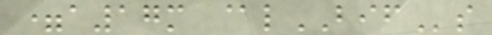=a17m @lBIFs
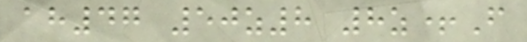ah47 50z8 8z+F
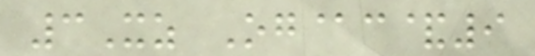3Xz Og@c&9
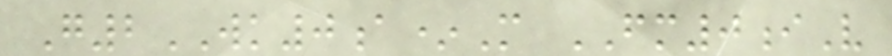G2WK0a*M FM0iV
